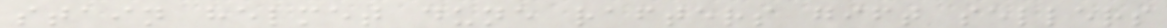stain helmet dune rafters gift sellers
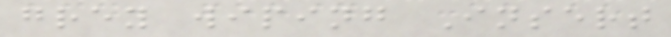grey wiping Insert
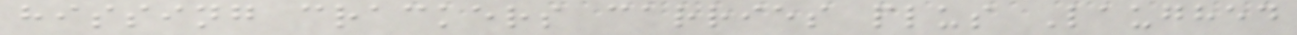hissing crackers carries plus Laughed
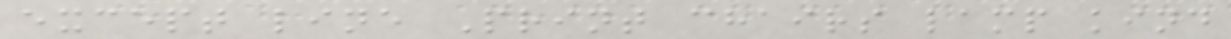except line Print chairs lamp kind
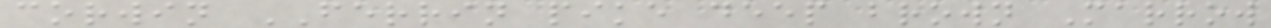corwin FERRIN pike deep brown Marrow
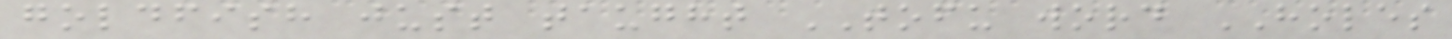goldfish just taught TOFU word HOLES
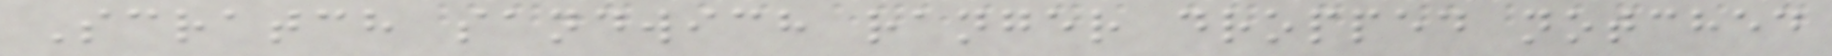Scratch sandwich ranger dropped notched
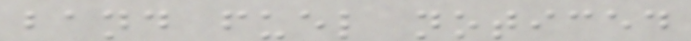band fuel noticed
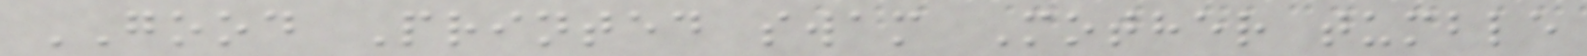GOOD Printed swam Mother tumble
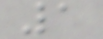1
